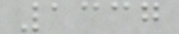1337
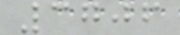3706
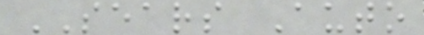SEARS Auto
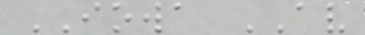IOWA AV
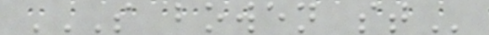S BOWEN ST
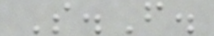S.F.
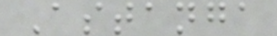Astanga
